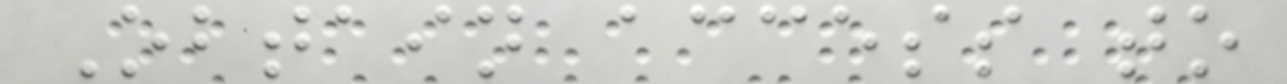Obtain access to
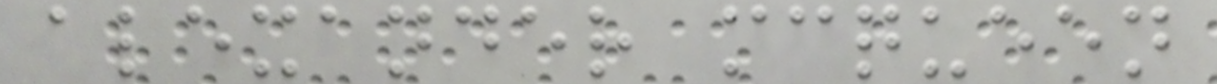alexander mcqueen
